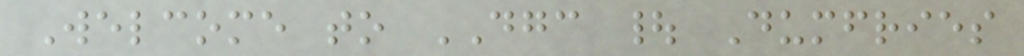Welcome to DGC | Dumfries
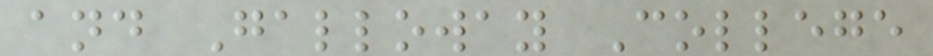and Galloway College
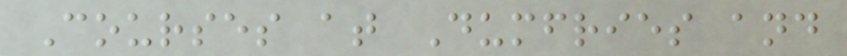Courses at Dumfries and
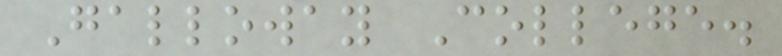Galloway College.
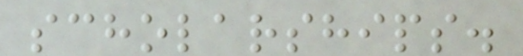scholarships.
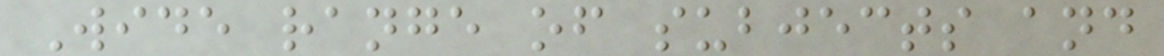Wide range of subjects and
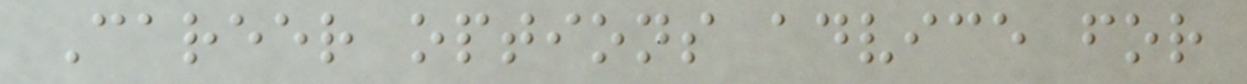Career options advice for
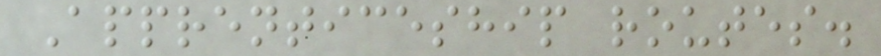Apprenticeship routes.
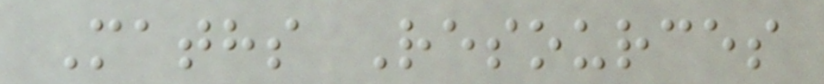Maths Resources
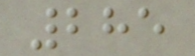285
